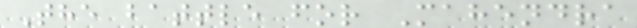The battle for Mahendra
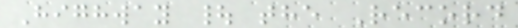Highway | the Record
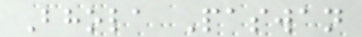Bhola Paswan
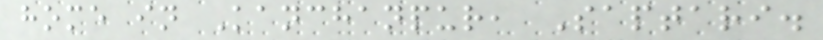home in Kanchanpur, Saptari.
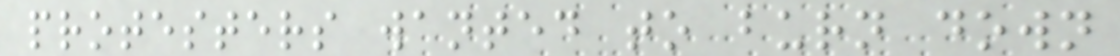protesters wanted to burn down
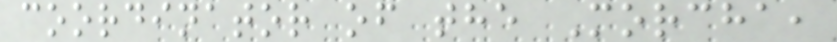coordinator of the Morcha,
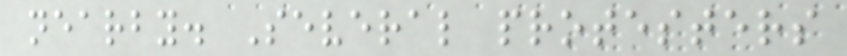nearby. Several protesters
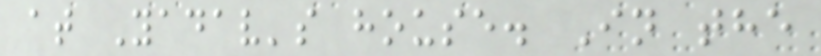at Yadav's house. In the
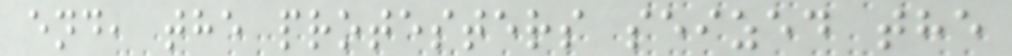end, the protesters seized the
